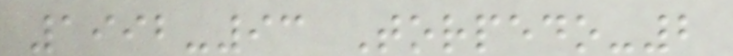1992-93 Torpedo-2
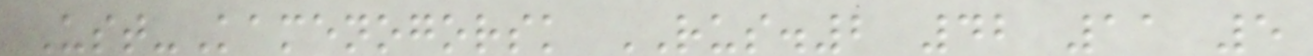Ust-Kamenogorsk RUS.2 42 11 5
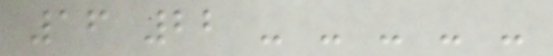16 22 - - - - -
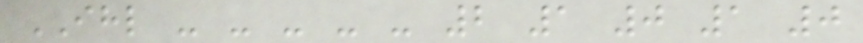IHL - - - - - 2 1 0 1 0
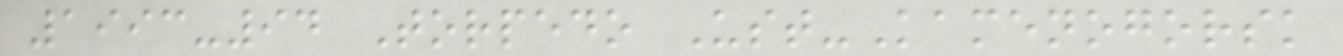1993-94 Torpedo Ust-Kamenogorsk
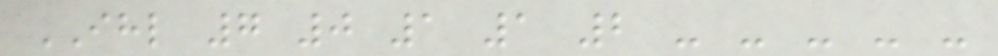IHL 7 0 1 1 2 - - - - -
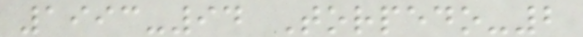1993-94 Torpedo-2
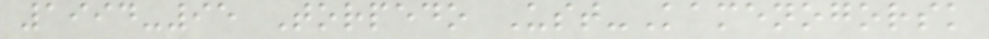1994-95 Torpedo Ust-Kamenogorsk
